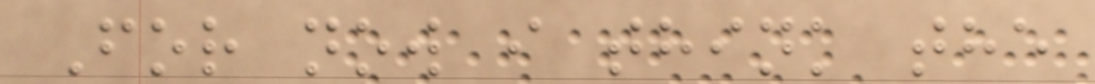For now i think the
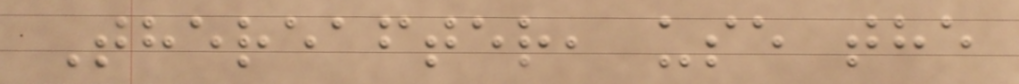Thereafter, use the
